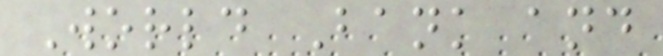World Bank and
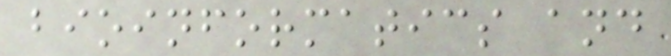bioinformatics and
